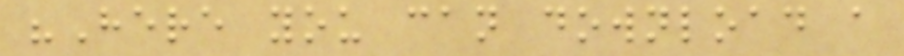"Here you can download a
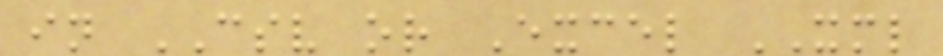in CSV or Excel XML
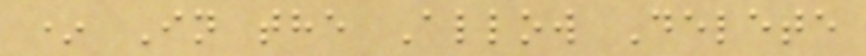* In the Allow Delete
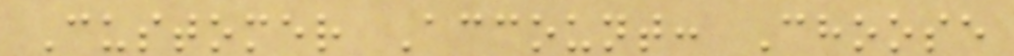Customer Account: Choose
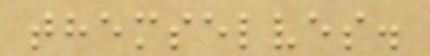themselves.
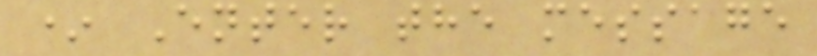* Enter the message
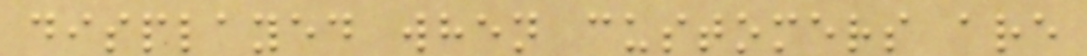displayed when customers are
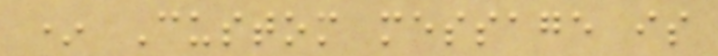* Custom message is
